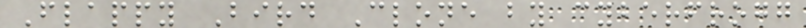Flappy Bird Clone by cyberfrogg
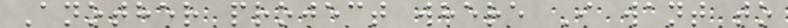Another project where I want to
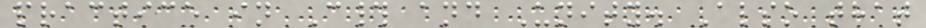practice in C# and Unity. Also that
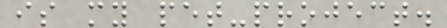is my pet-project.
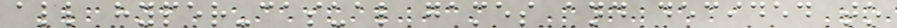all hyper-casual games and decided to
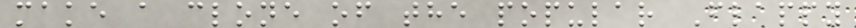make a clone of the popular Flappy
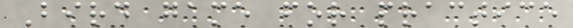Bird game for practice
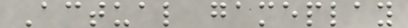Actual gameplay
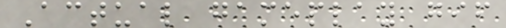Actual gameplay gif
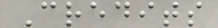Credits
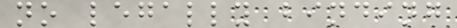no legally binding
